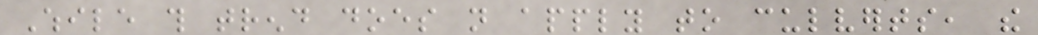While this trend does not apply to culverts, the
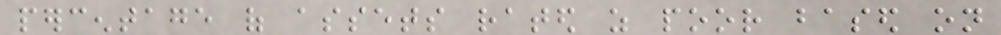percentage of assets rated as poor based on
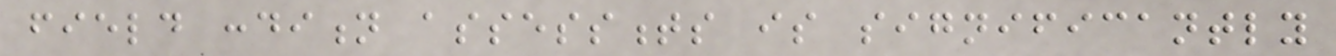field condition assessments is significantly
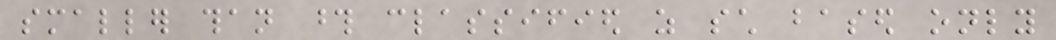smaller than those classified as such based only
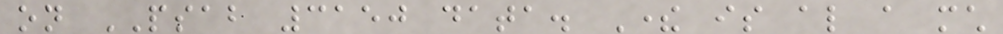on PSAB 3150 data. There is also a much
